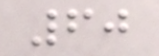60
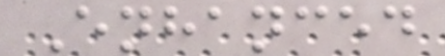Enhanced
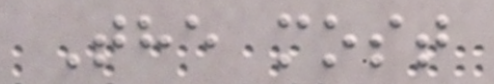The most
